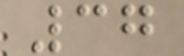37
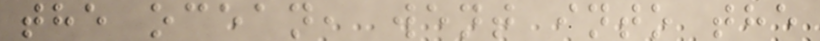the ocean, went into the
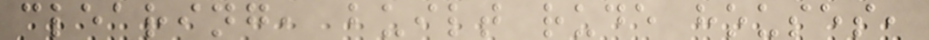clearing, built rude houses,
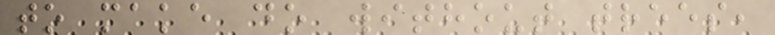to make do without trees,
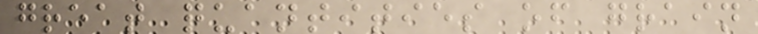great quantities of grain
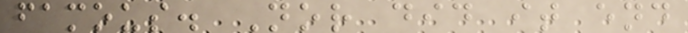famous. Nor did it end
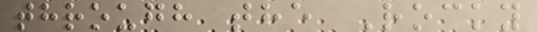through the Rocky
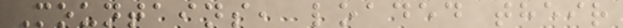Mountains, loaded their
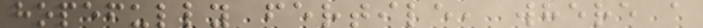hopefully fertile, where a
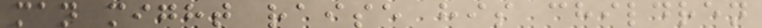man might raise his children
